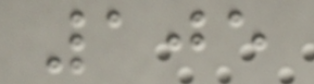105
